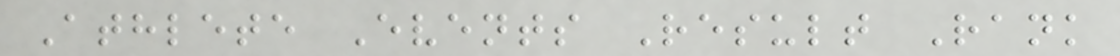Athlete Events Result Rank
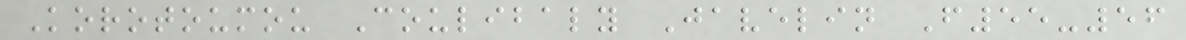Korotoumou Coulibaly Javelin F55-56
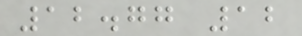12.77 12
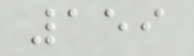159
